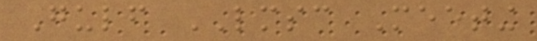Gulf LMSC Meeting
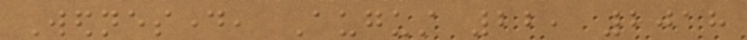Wednesday, August 22, 2018
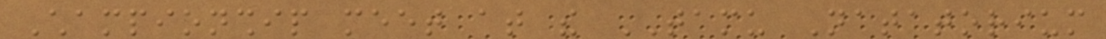Championship meet at the TAMU Natatorium
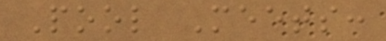Pool Meets:
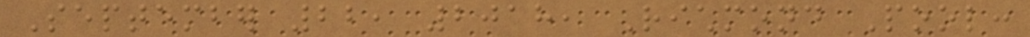September 22, 2018, Richmond Pool:
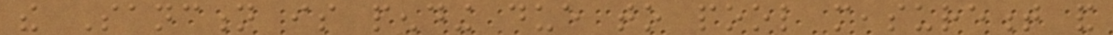the Sanction is pending due to pool measurement and
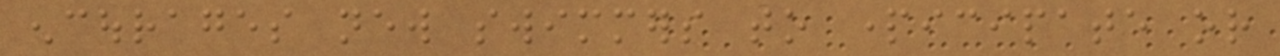encourages new swimmers to participate or
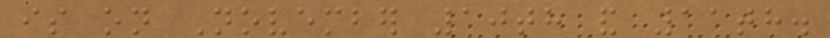is on November 10th and 11th.
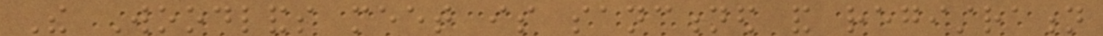The Woodlands meet is sanctioned and registration
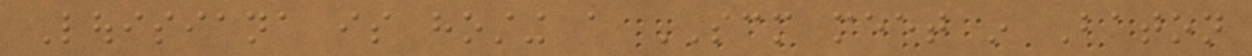Louisiana is hosting a SCM meet in Baton
